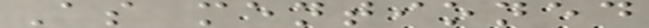As mentioned
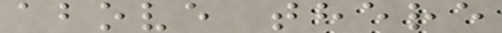above there
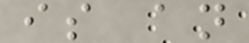is an
